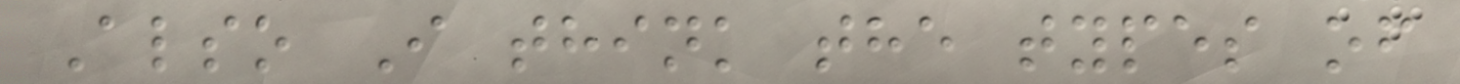Also I think the types of
